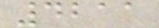4211
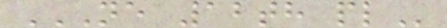NE 12TH PL
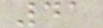41
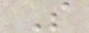S
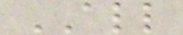ALL
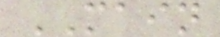MAIN
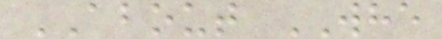ABOUT WHE
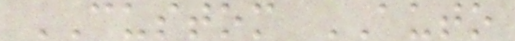CUSTOM AUTO
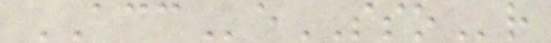ACCeSSOr
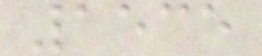1535
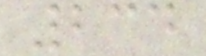234
